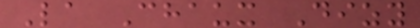La Chaux Dizy
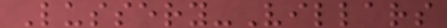Lussery-Villars
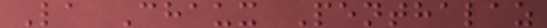La Chaux Penthalaz
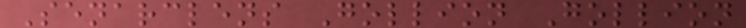Senarclens Gollion Gollion
